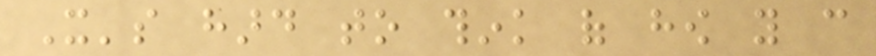It's hard to think of how you can
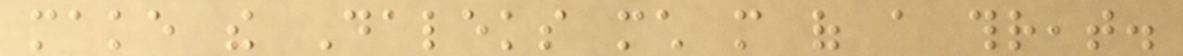make the Daleks much more of a threat.
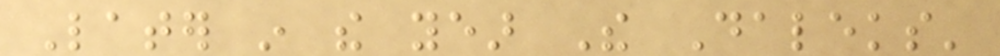Later in the year The Daleks'
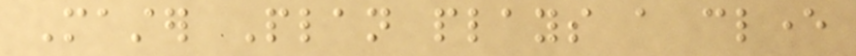Master Plan plays a clever
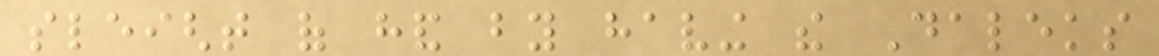sleight of hand by having the Daleks
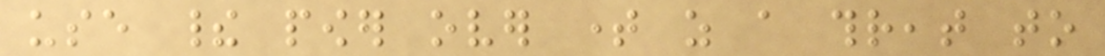use their power over time as a threat to
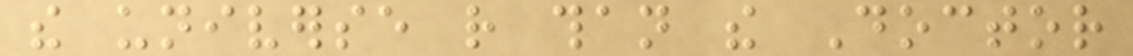the universe rather than the Doctor
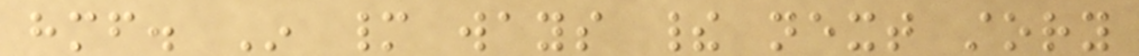himself. In many ways their next story
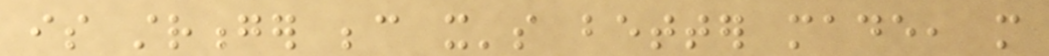is stronger because it's better made, more
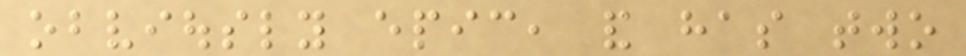obviously epic, and has two
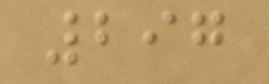297
